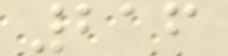216
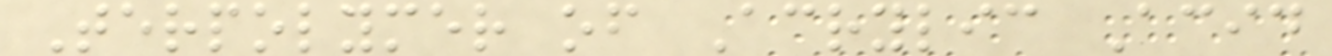Terpolymer of Acrylic Acid
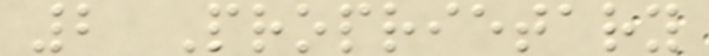2 Proprietary
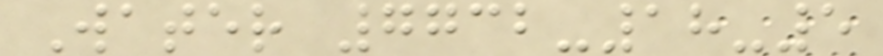Water 7732-18-5
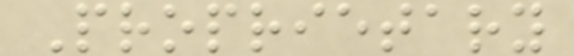Proprietary
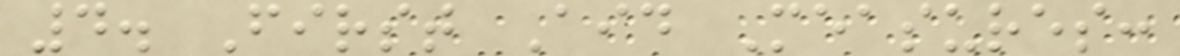4. First Aid Measures:
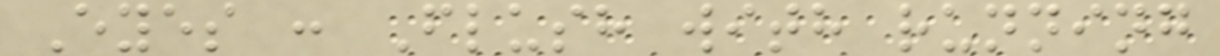Eyes : Flush with running
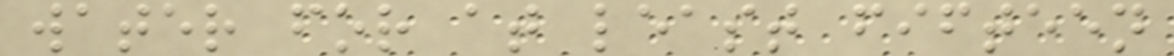water for at least fifteen
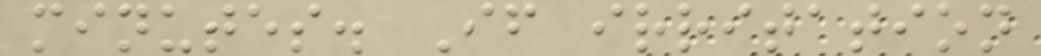minutes. If irritation
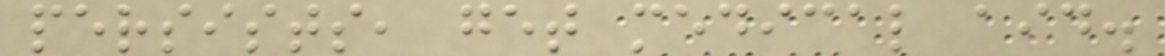persists, get medical aid.
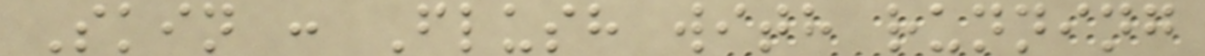Skin : Flush with running
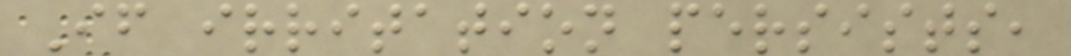If irritation persists,
